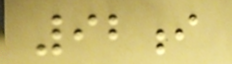92i
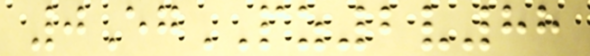0EgPZ2v88
